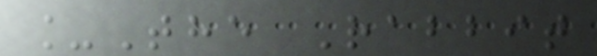_The Rabbit
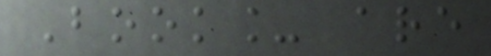Book_ are
